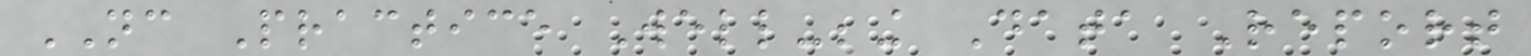NC Practice Well-being Data Report
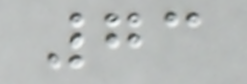73
